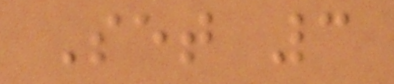Set 3
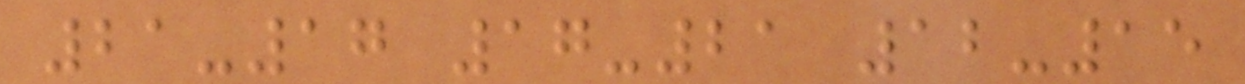21-17 17-21 12-15
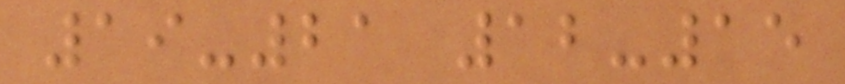19-21 12-15
